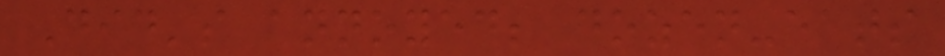Did's annoyed; dozen-eats
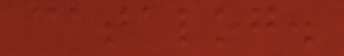catalog.
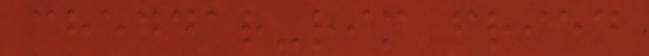cheddar-rim fried
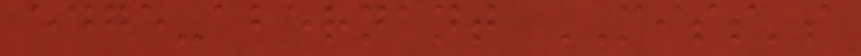edge-abernant MISS's
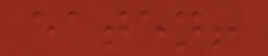eaten!
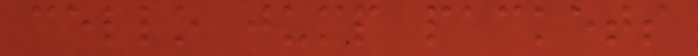cello jump packets
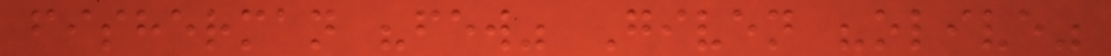fisherman "few" Given "olive"
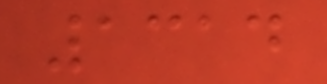1314
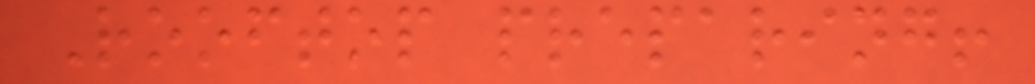Rooftop preparing!
